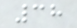38
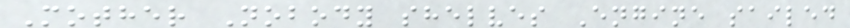Mother Nobody shelves Engine sailed
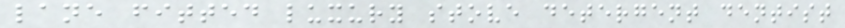lane fitted luxury stove detergent dentist
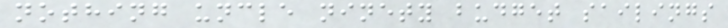nothing uncle ninety budget sailings
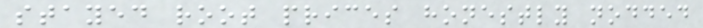stayed root prices honestly nodded
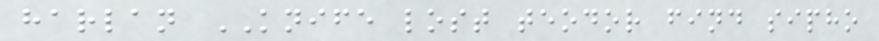harlan KNIFE lost teodor find sipho
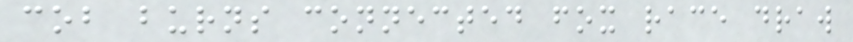cob burns connected fox race draw
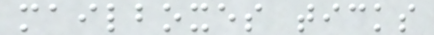mailboxes ticks
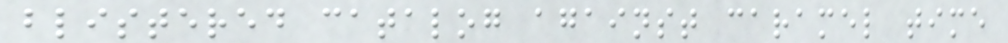blistered catalog against caramel time
